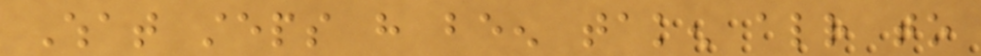What steps have been taken already to
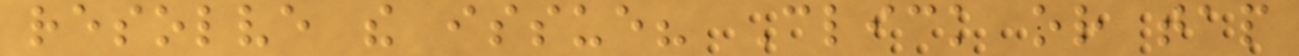resolve the issue? Click or tap
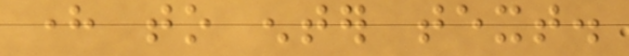here to enter text.
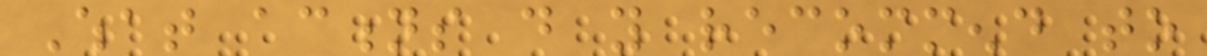What actions do you recommend to
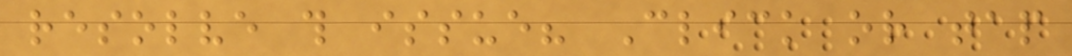resolve this issue? Click or tap
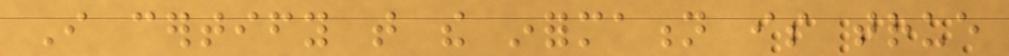I certify that the information is true
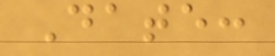Date:
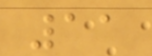11
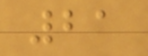21
